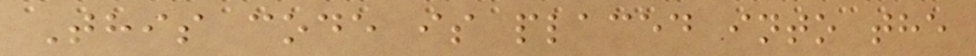This code is placed into the
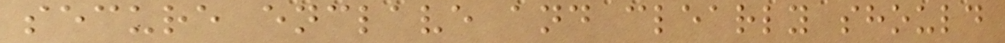secure enclave and clearly should
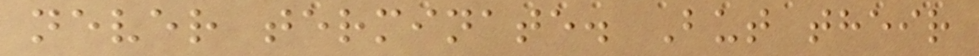never terminate. But their
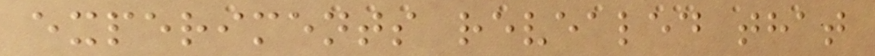experiments revealed that
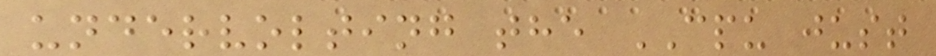undervolting the CPU just
